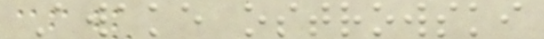Awake ostrowski
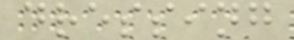dressing
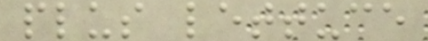plus lettuce
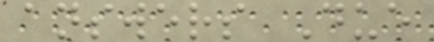answers Due
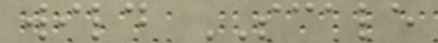wild SCALE
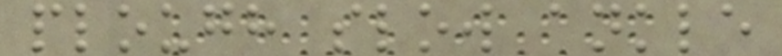plough slow ankle
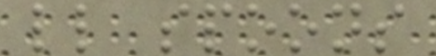ll spoons
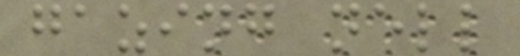gazing nell
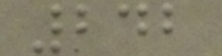242
